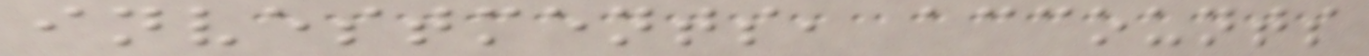investments, accounts
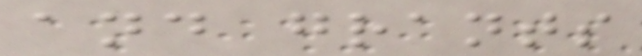and grants
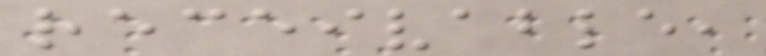receivable,
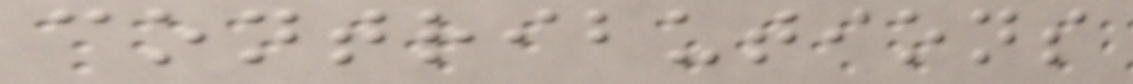contributions
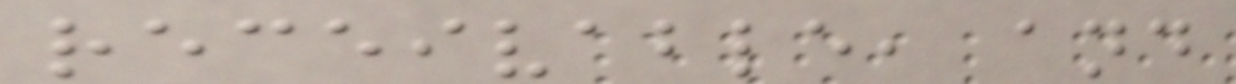receivable, and
